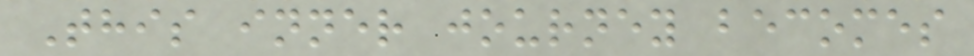This inner journey becomes
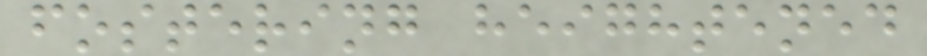fostering heightened
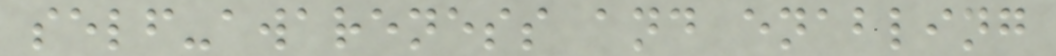self-awareness and enabling
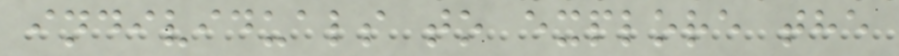individuals to explore the
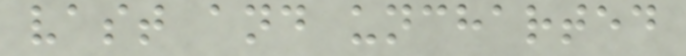vast and uncharted
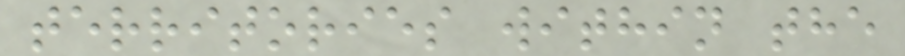territories within the
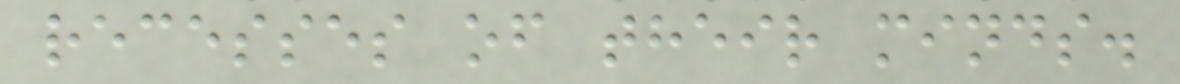recesses of their minds.
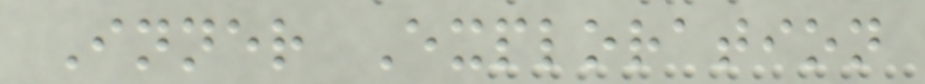Inner Exploration
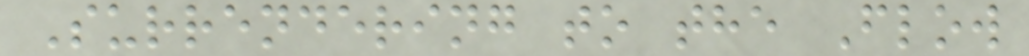Surrendering to the Flow
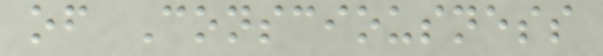of Consciousness
